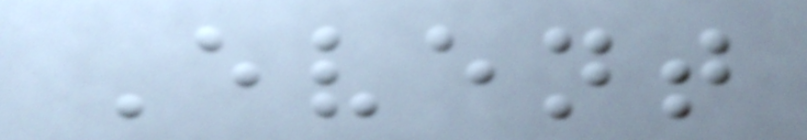Event
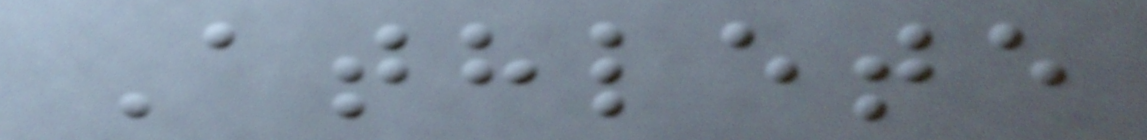Athlete
